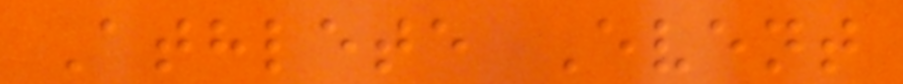Athlete Event
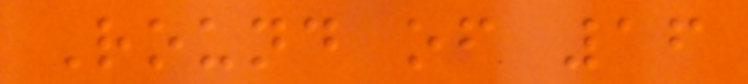Round of 16
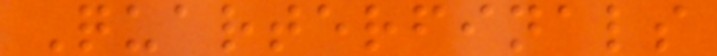Quarterfinals
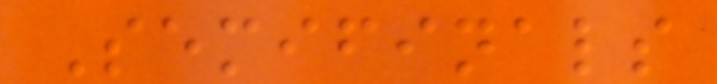Semifinals
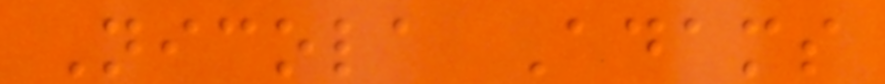Nicola Adams
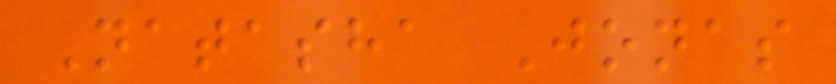Natasha Jonas
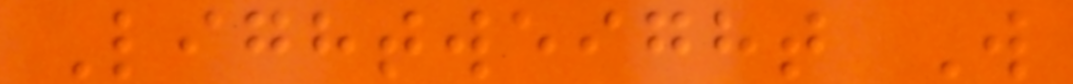Lightweight W
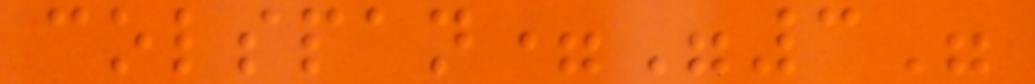colspan="3"
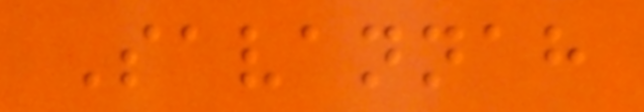Savannah
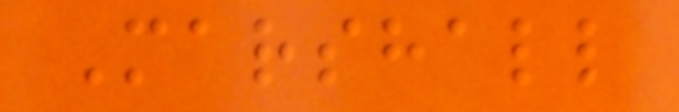Marshall
